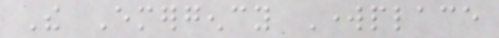The Emergency Workplace
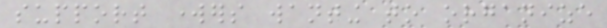support workers wanting to organize
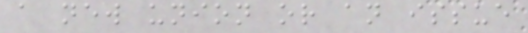a new union or an issue
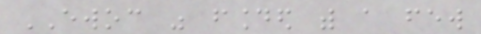EWOC was founded with a few
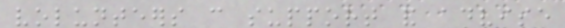volunteers can support and advise
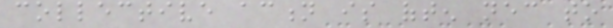collective action is often necessary to
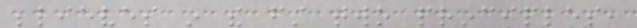believes in the first two principles,
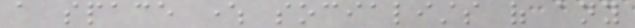a space where socialists of any
